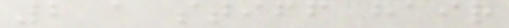2 a stiff hair
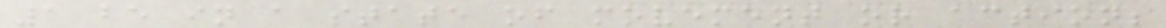1 be in a state of movement or action;
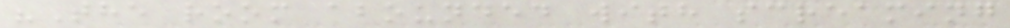"The room abounded with screaming
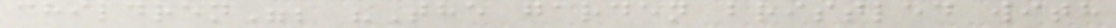children"; "The garden bristled with
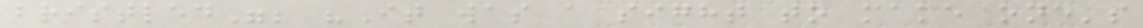bristled"; "It was a sight to make one's
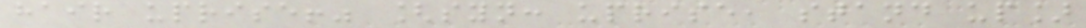hair uprise!" [syn: uprise, stand up]
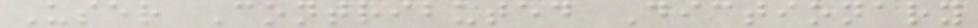User Contributed Dictionary
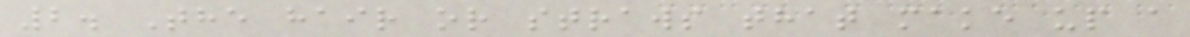2. The hair or straws that make up a
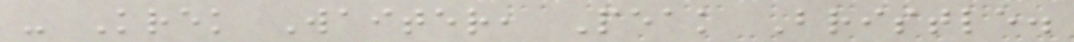- Krek Waiter, Peak Bristle.
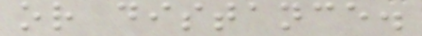or distance.
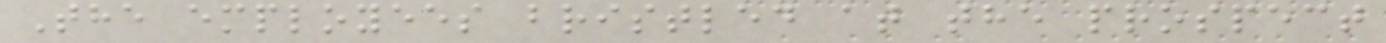The employees bristled at the prospect
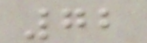72
